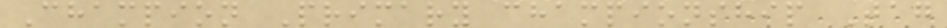Champion Primary championship Tag
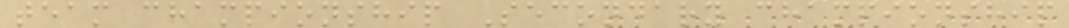team championship Secondary championship
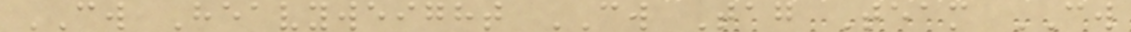CW Heavyweight CW Tag Team CW
